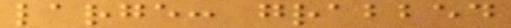large: grabbed
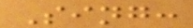Sing:
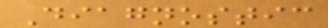Diagnostic
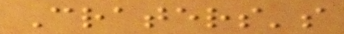Craters's
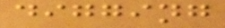digging
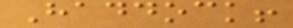Haddock!
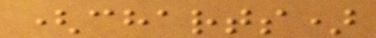(charts)
